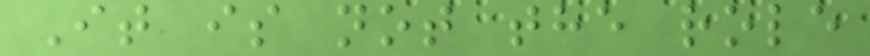It is not the role
